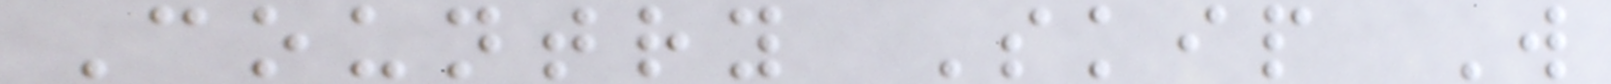Country Skip W
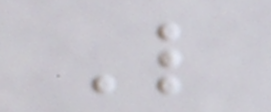L
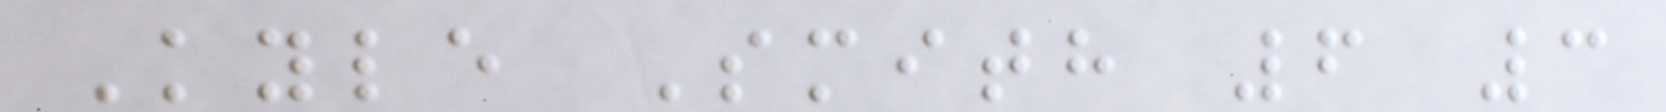Kyle Smith 6 3
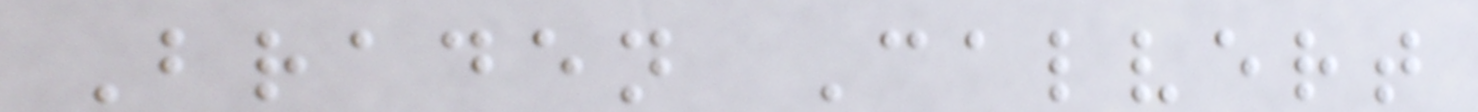Braden Calvert
